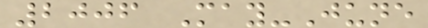2006 May-June
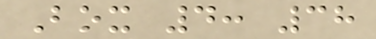Box 4: 38
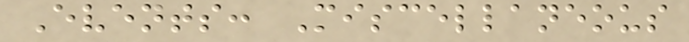Events: Miscellaneous
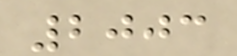2003
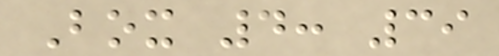Box 4: 39
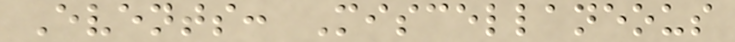Events: Miscellaneous
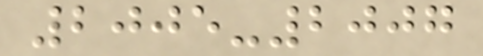2005-2007
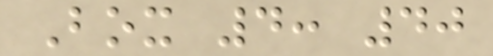Box 4: 40
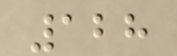128
